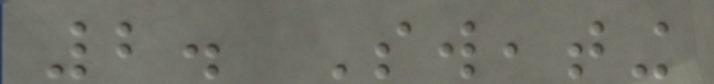2. Sweating
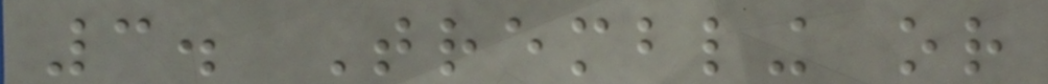3. Trembling or
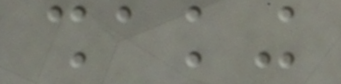shaking
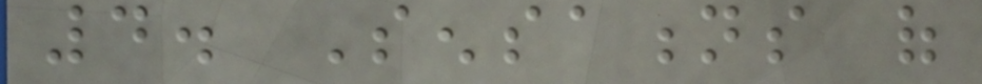4. Sensations of
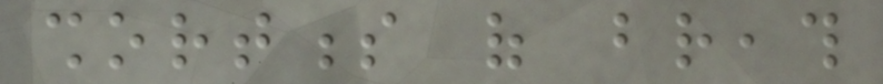shortness of breath
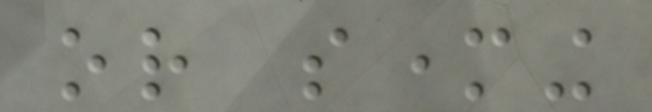or smothering
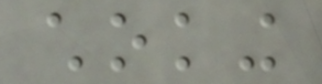choking
